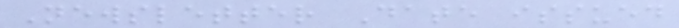Newsletter Date issued
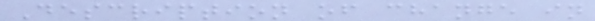Description of change in
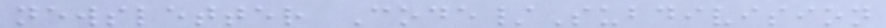newsletter Code/Subdivision
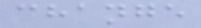change
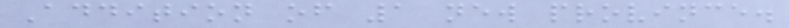Addition of 1 new province.
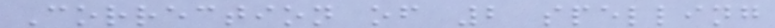Correction of 2 spelling
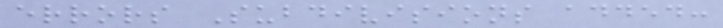errors Subdivisions added:
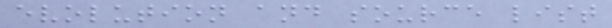evolution and source list
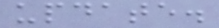update.
